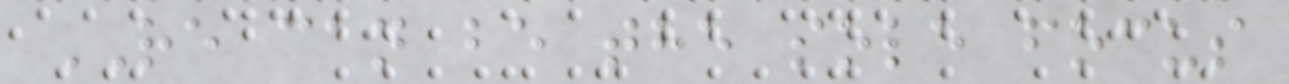RE can be the sole focus
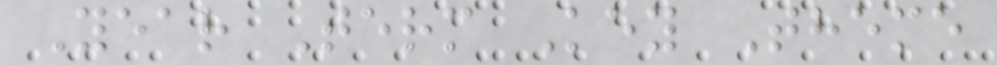Year Term Key Theme
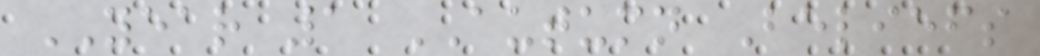YEAR 1 AUTUMN Beliefs
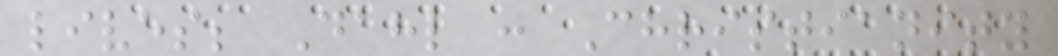lives; Dahl : Christianity
